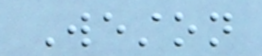Weston
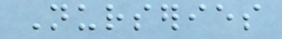Nurseries
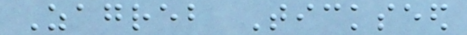Zagreb Tickseed
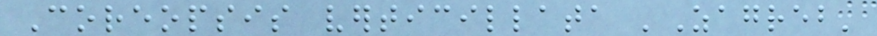Coreopsis verticillata 'Zagreb'
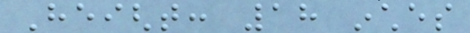Height: 18 inches
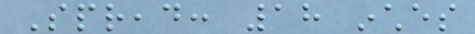Spread: 18 inches
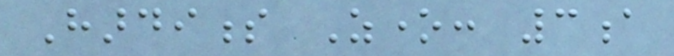Hardiness Zone: 3a
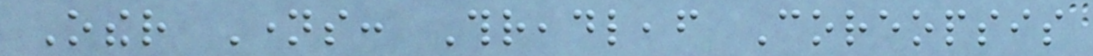Other Names: Threadleaf Coreopsis
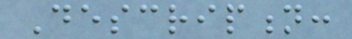Description:
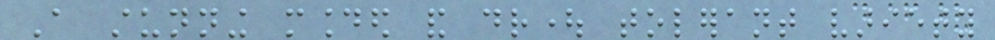A stunning mounded and drought tolerant variety
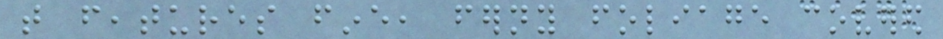that features fine, ferny foliage covered
